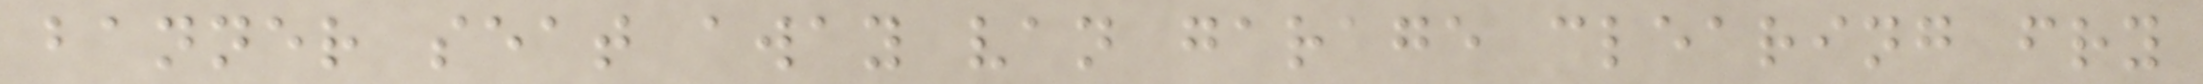banner seat away van garage clearing fry
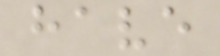have
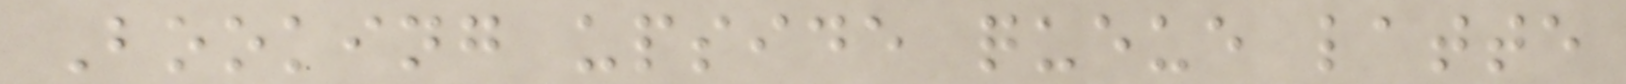Booking upside queue latte
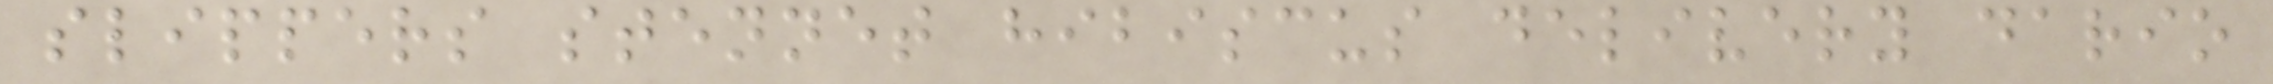slippers stennet hibiscus delivery dario
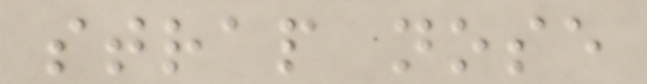strap nose
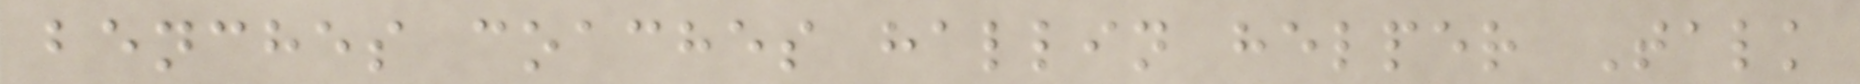benches coaches hallin helper Talk
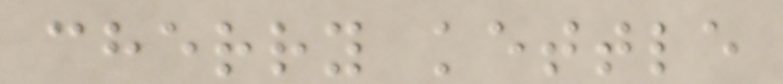cherry kettle
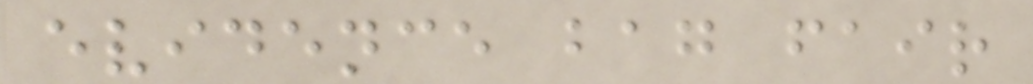evidence bag fair
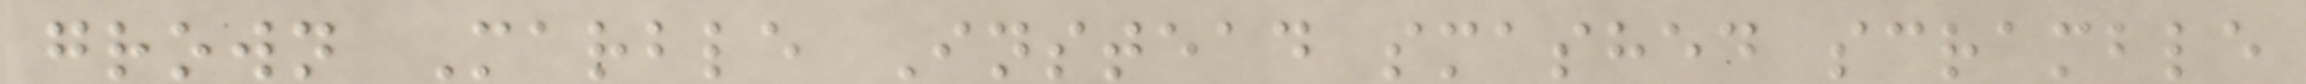grown Marble Instead smashed scramble
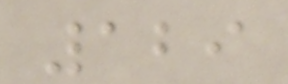129
